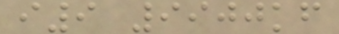i9 9900kf
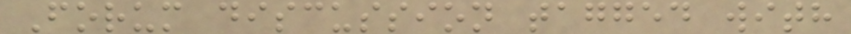Forum discussion tagged with
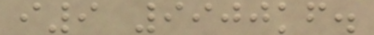i9 9900kf.
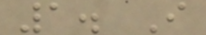1. I
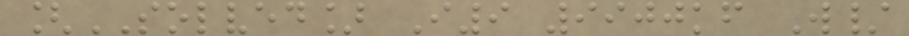[SOLVED] I9 9900kf W/
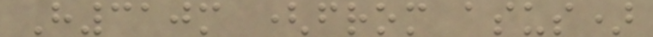H310m (from asus)
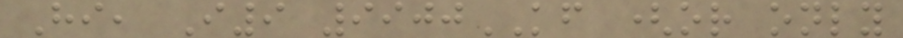Hi, I9 9900KF (or only
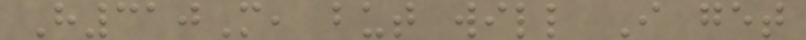H310M, but will I get
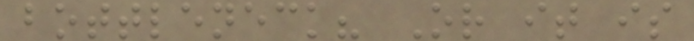bottleneck? Or it is
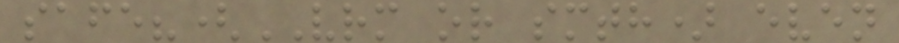safe?(VRM or smth) even
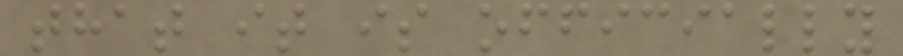that it is officially
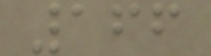166
